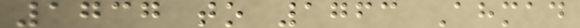1737 to 1763 Ahmad
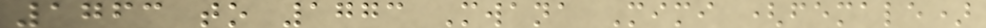1763 to 1773 Mwana Mimi (female)
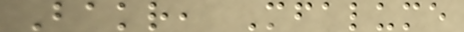Bakr, Mfalume
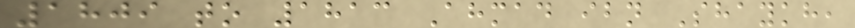1809 to 1813 Ahmad ibn Shaykh,
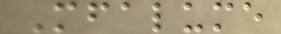Mfalume
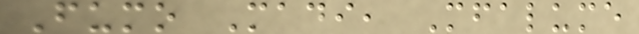Fumo Madi, Mfalume
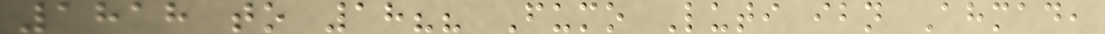1818 to 18?? Fumo Luti ibn Ahmad,
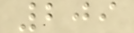209
